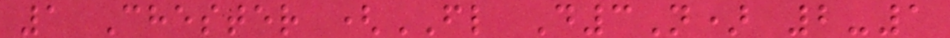1 Chester (FL D3N) 2-1
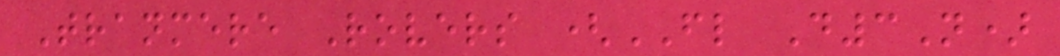Tranmere Rovers (FL D3N)
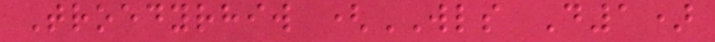Troedyrhiw (WLS D1)
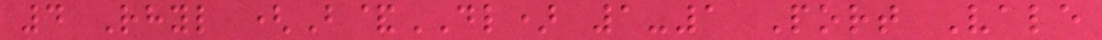4 Rhyl (B&DL) 1-1 Port Vale
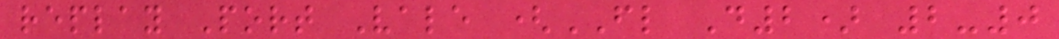replay Port Vale (FL D2) 2-0
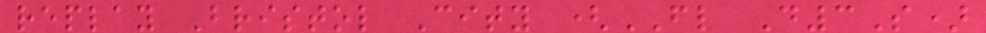replay Bristol City (FL D3S)
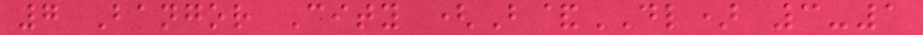7 Bangor City (B&DL) 3-1
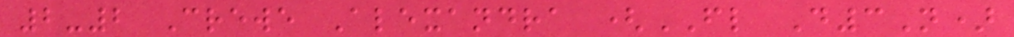2-2 Crewe Alexandra (FL D3N)
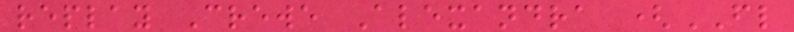replay Crewe Alexandra (FL
